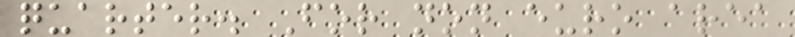quarter. For non euro area
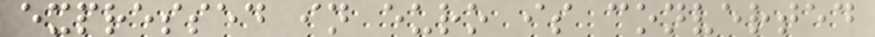expressed in euro is converted
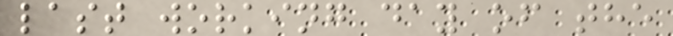last working day of the
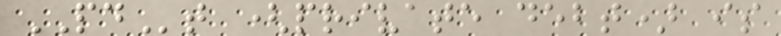PDt (private debt) is
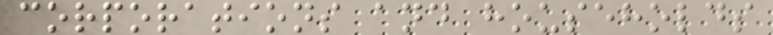corporations and households
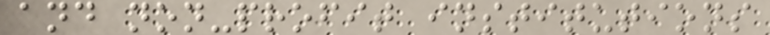and non-profit institutions
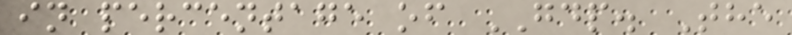in percentage of GDP. The
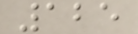125
